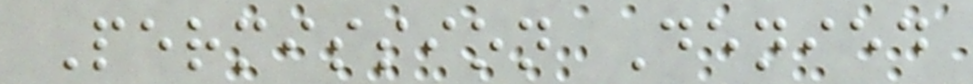Permission Denied
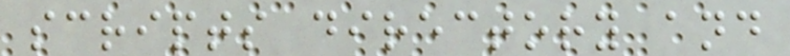scripts directory and
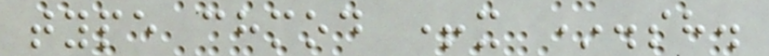type chmod +x *.sh.
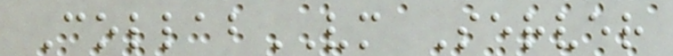CollabVM Server
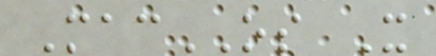MacOS X
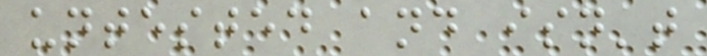untested and isn't
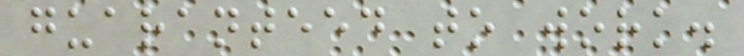guaranteed to work.
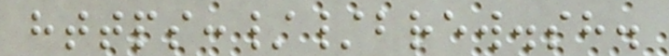https://brew.sh.
